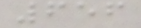656
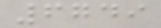6749
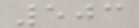503
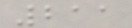211
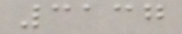3137
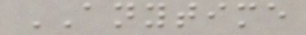ANYTIME
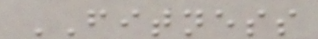FITNESS
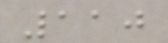110
